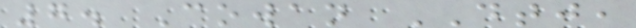7. Cowan DTJ,
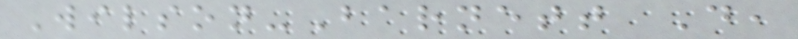Wilson-Barnett D,
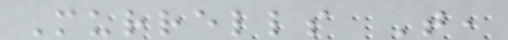Murrells T,
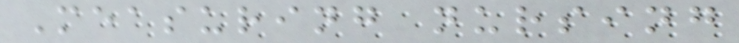Measuring nursing
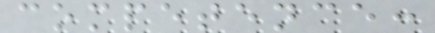competence:
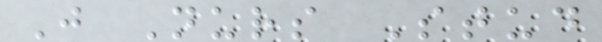J Nurs Stud
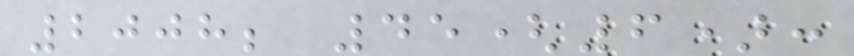2008; 45(6):
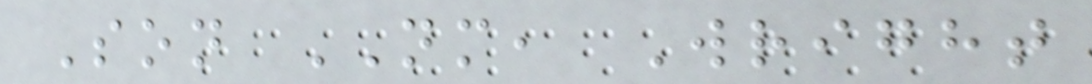Son NM, Wright
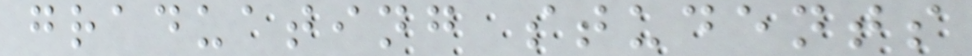graduating students
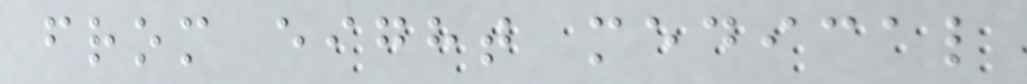from eight medical
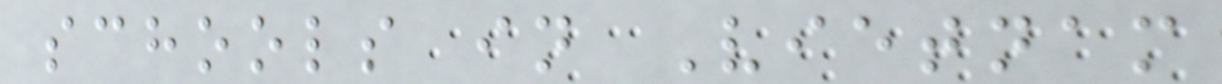schools in Vietnam
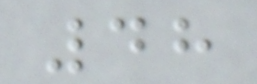48
